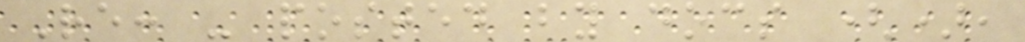Re: - posted by docs (),
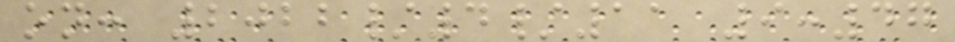on: 2022/4/11 9:47
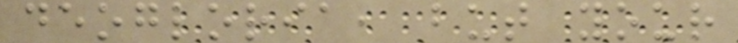deogloria, but your
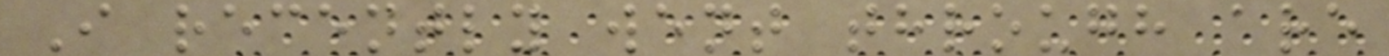I recently went through are
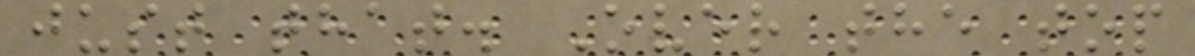just that. Over the top
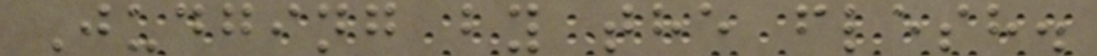Judging by the flesh.
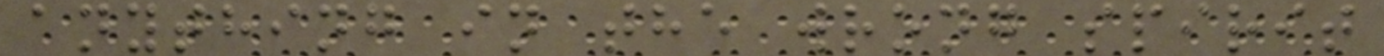anything in the wrong spirit
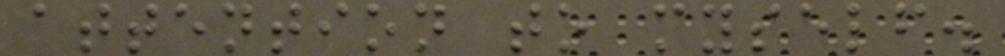attention to myself.
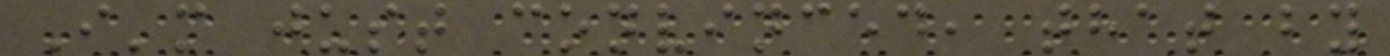I'm just convinced, that by
